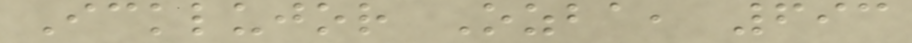Icklujor Ozba, 693
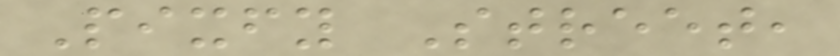Pixfy Street,
